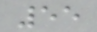55
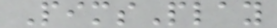PimsPlay
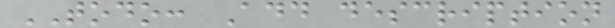TODO: Add description
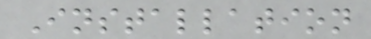Installation
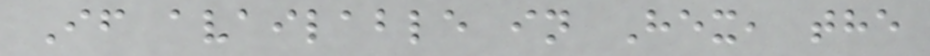If available in Hex, the
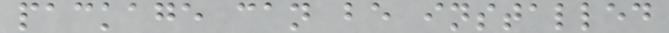package can be installed
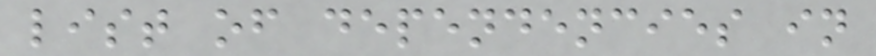list of dependencies in
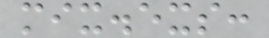mix.exs:
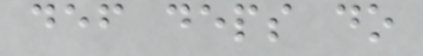def deps do
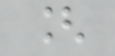[
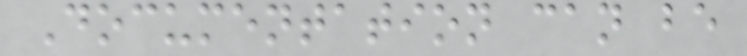Documentation can be
